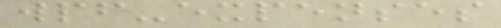wpf-expenses
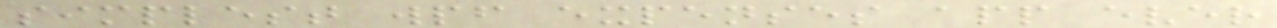simplest wpf expenses app ever
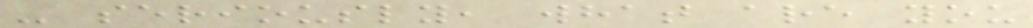- seriously, what are you
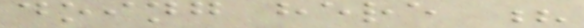doing here ?
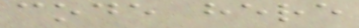code here
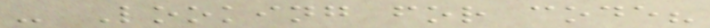- Looking for code?
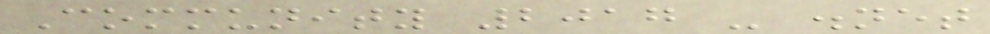Community 2017 - .net
